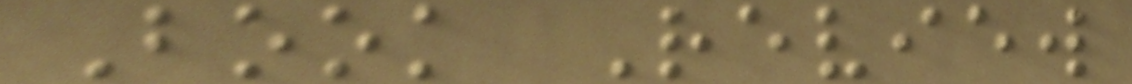Book Review
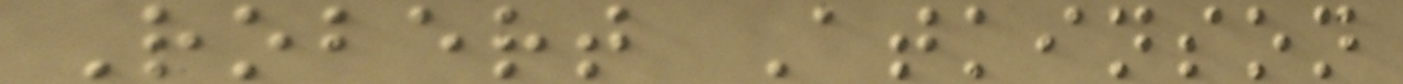Robert Atkinson
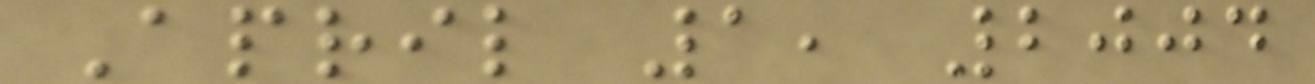April 1, 2004
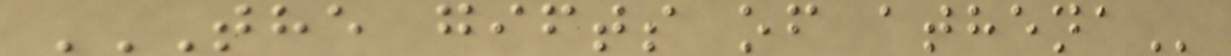THE GIFTS OF ATHENA
